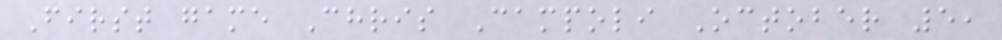First game Chris Campoli October 5,
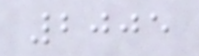2005
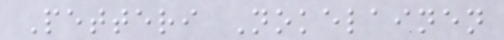Petteri Nokelainen
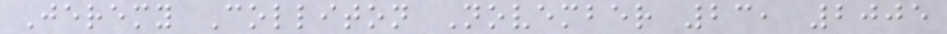Jeremy Colliton November 23, 2005
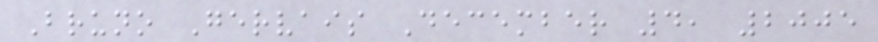Bruno Gervais December 4, 2005
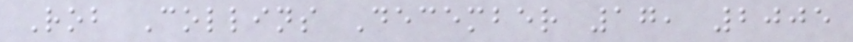Rob Collins December 17, 2005
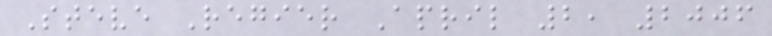Steve Regier April 2, 2006
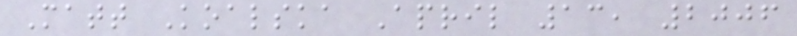Matt Koalska April 13, 2006
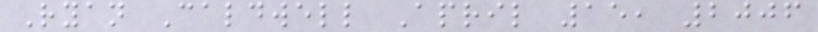Ryan Caldwell April 15, 2006
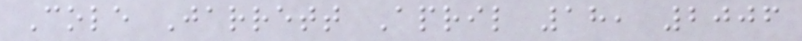Cole Jarrett April 18, 2006
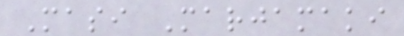Masi Marjamaki
